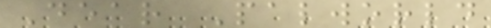Dear Palworld
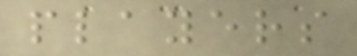players
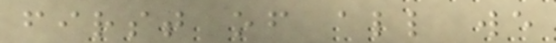first of all we
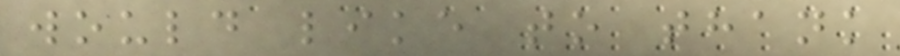would like to thank
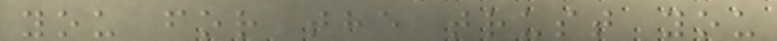you for the trust you
